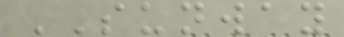SUNWAY
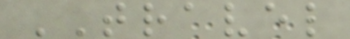TRAVEL
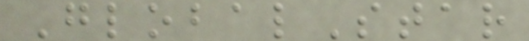GlobalStar
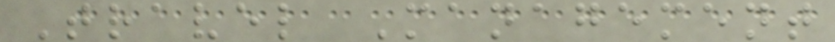Travel Management
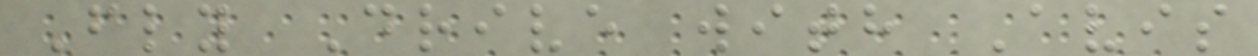Fly Drive with Avis
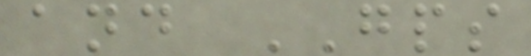and GPS
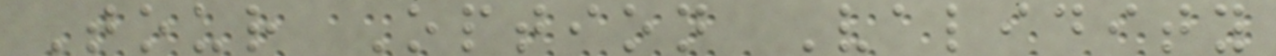Tour Option Validity
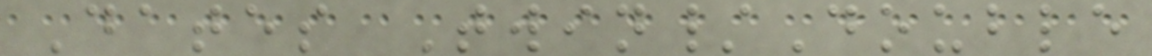Dates Twin/Double
